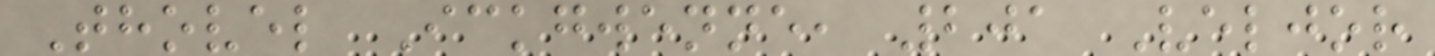Thovel Ickgwenne, 201 Veljor
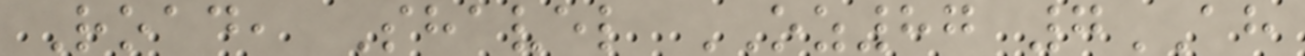Road, Shavel OZ87 7AH
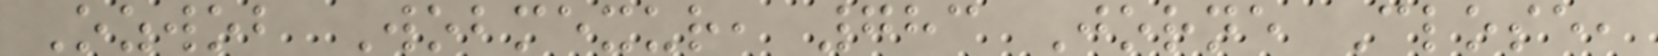Ozwob Wobmexur, 783 Jorne Close,
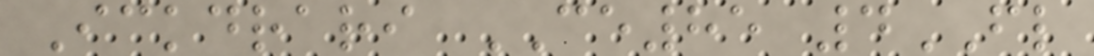Ickdrari CE85 4FL
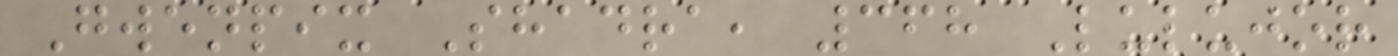Gwenpix Shadra, 368 Lulujor
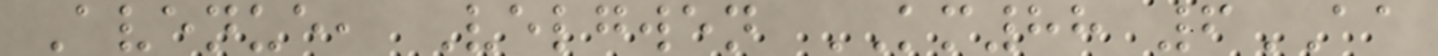Avenue, Velgwen KM88 6AA
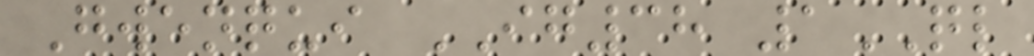Gwenqui IG38 1QL
